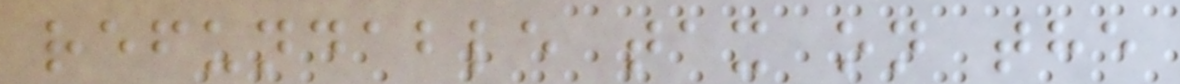refundable tax on the
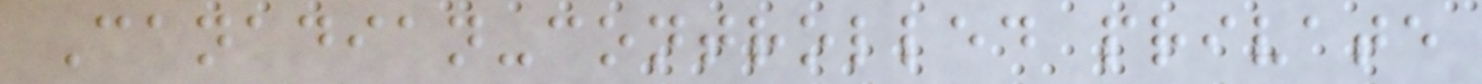Canadian-controlled private
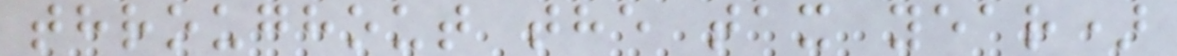throughout the tax year)
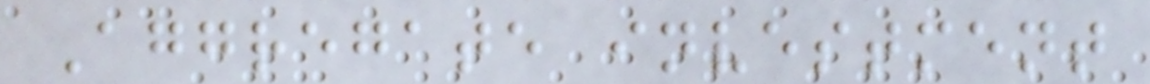Aggregate investment
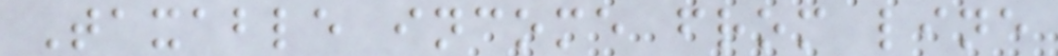Taxable income from line
